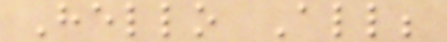Hello All;
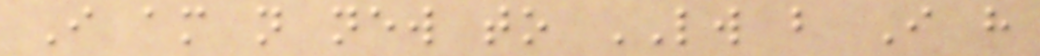I am not new to LW but I have
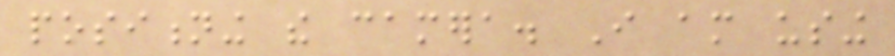positioning the camera. I am using
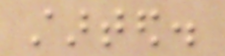started.
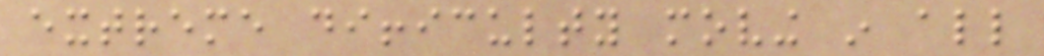extreme difficulty moving in all
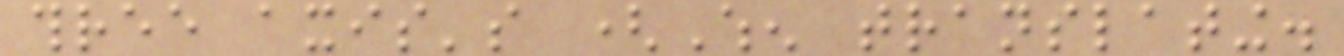three axis's (When translating.
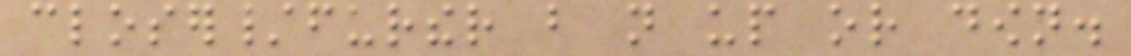closer/further but not up or down.
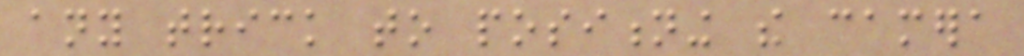any trick to positioning the camera
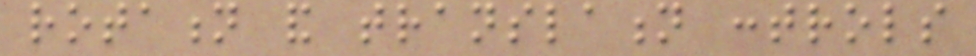rotation and translation controls
